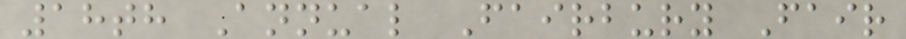18th Annual Fairbury Fair
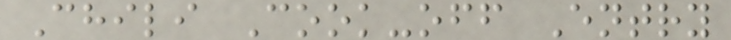Chili Cook-off Entry
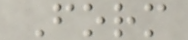Form
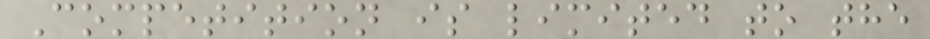Competition is limited to the
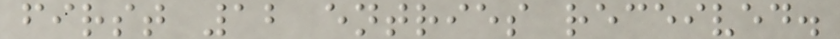first 12 entries received.
